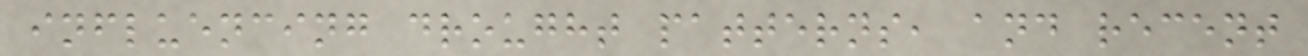influencing drought patterns, and recent
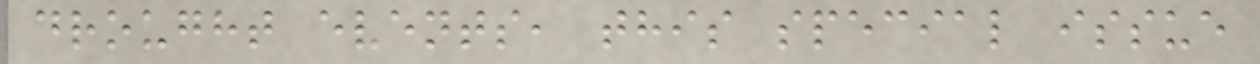drought events, this special issue
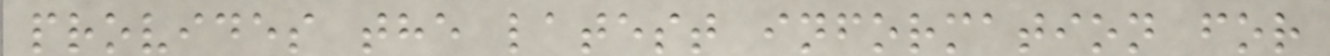provides the latest information for
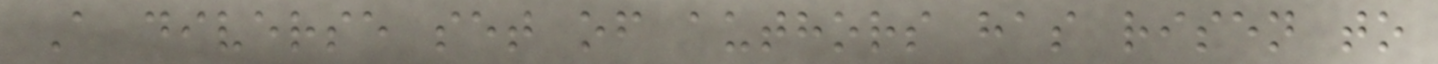A diverse set of authors has risen to
